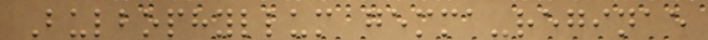Bulbophyllum gemma-reginae
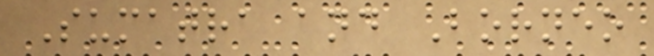Sumatra and Borneo
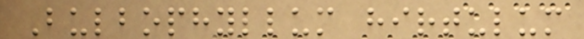Bulbophyllum hirtulum
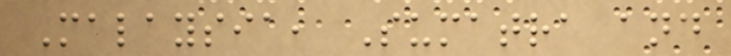Malaysia, Sumatra and
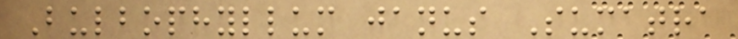Bulbophyllum janus Sumatra
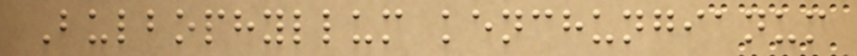Bulbophyllum kenchungianum
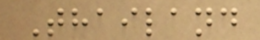Thailand
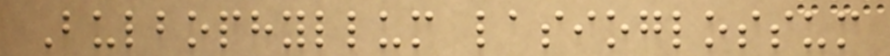Bulbophyllum lasioglossum
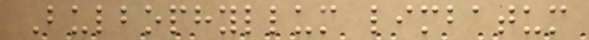Bulbophyllum limbatum
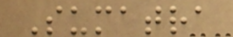Sumatra
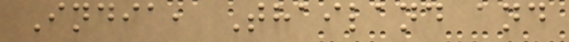India, Thailand and
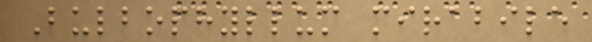Bulbophyllum mirabile
